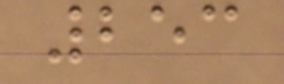253
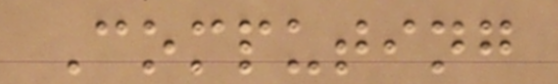Computing
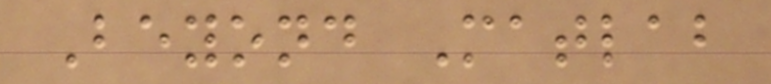Beyond Matlab
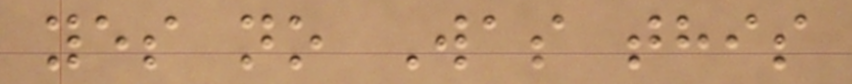yes no Was this
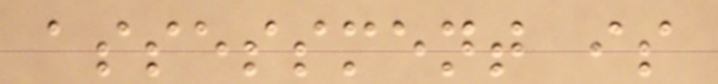assessment is
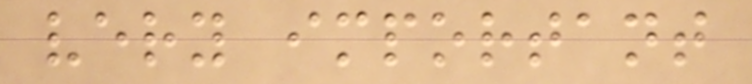very important
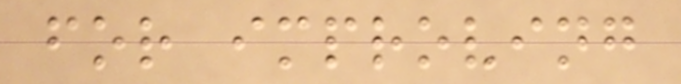for improving
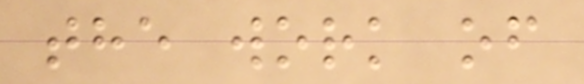the work of
